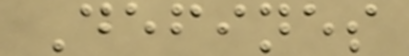Defines
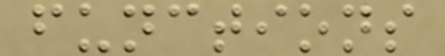functions
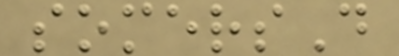somersD
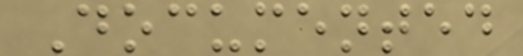Documented
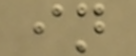in
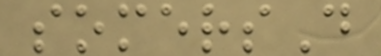somersD
